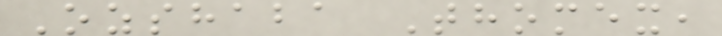Ozshaba Thomex,
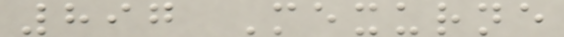897 Mexurne
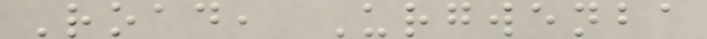Road, Urgwenba
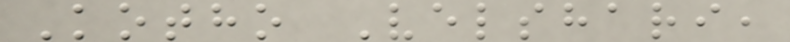Kotho Velshari,
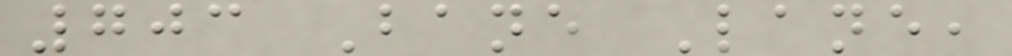703 Bane Lane,
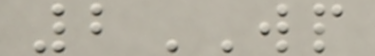2WP
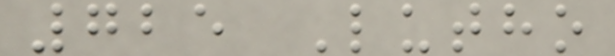725 Lutho
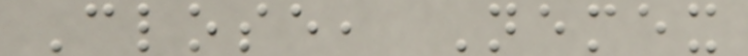Close, Nemex
